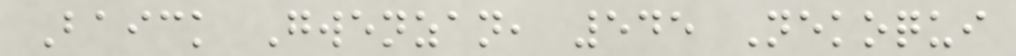Baick Gwenzan, 545 Nekoqui
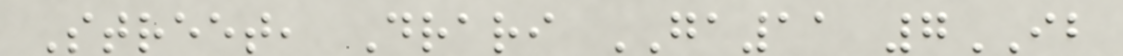Street, Drari GA11 7IB
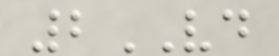2VD
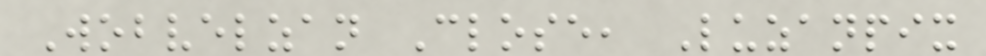Wobvelzan Close, Luzanpix
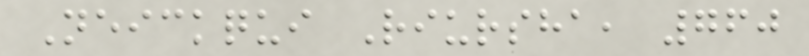Neickqui Riursha, 760
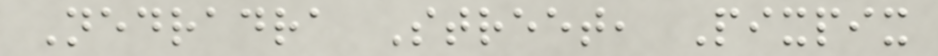Nedradra Street, Pixpix
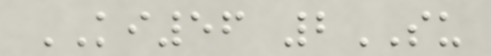KI56 2SU
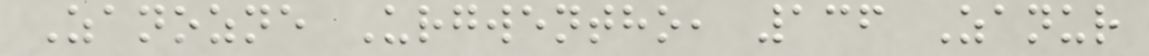Zanozne Urgwentho, 136 Zanur
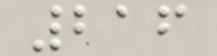216
